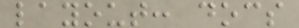layout: docs
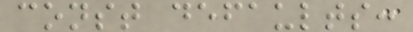const defaults:
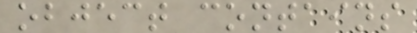object contains
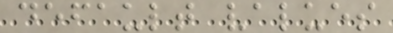default values
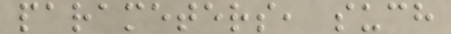parameters, such
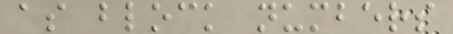as block numbers
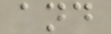and
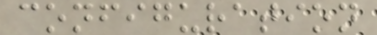configuration
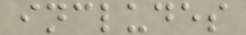includes
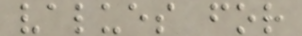values for
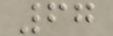67
